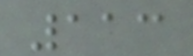113
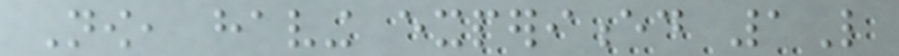Now, having experienced 1L
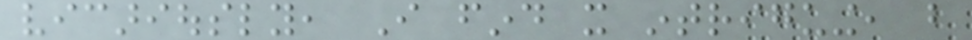vicariously, I find it intriguing, but
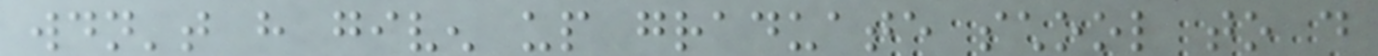wouldn't have given up graduate school to do
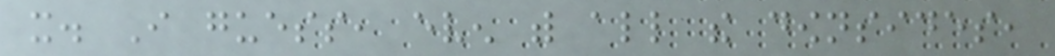it. I guess, even with all the downsides,
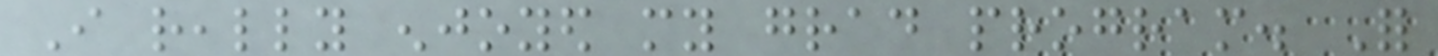I really enjoyed my grad program. For
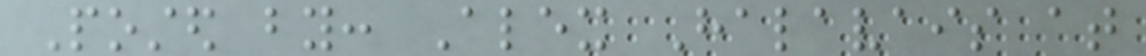Posted by: Alex Halavais at
